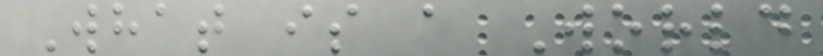What is a World
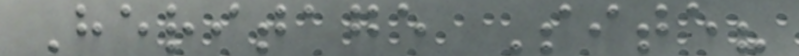Heritage Site?
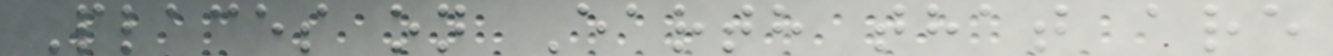Places on Earth that are
